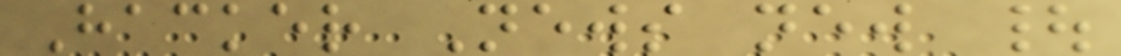Hacker News new |
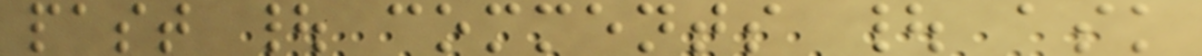past | comments | ask
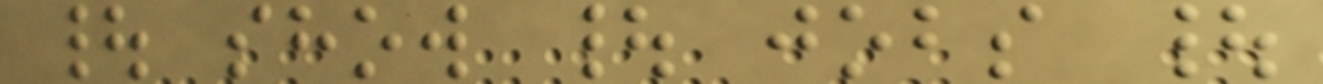| show | jobs |
